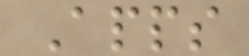Apps
